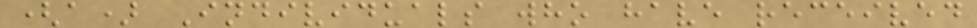(a) Individuals who have received
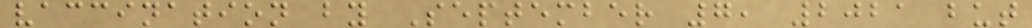vaccination by September 7, 2021 but
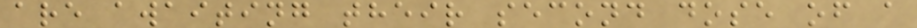are awaiting their second dose of a
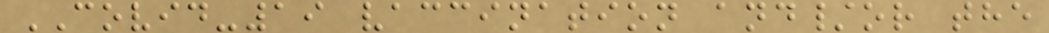COVID-19 vaccination and/or the
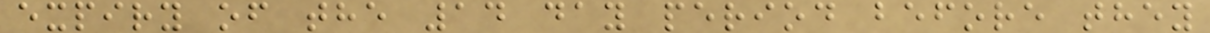expiry of the 14 day period before they
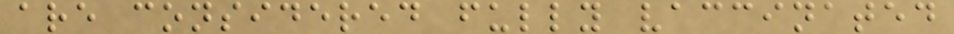are considered fully vaccinated
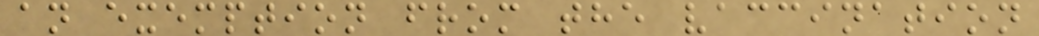an exemption from the vaccination
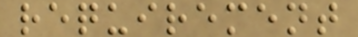requirement
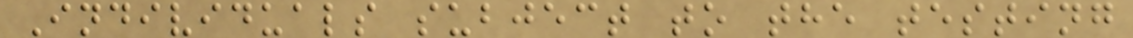Individuals subject to the testing
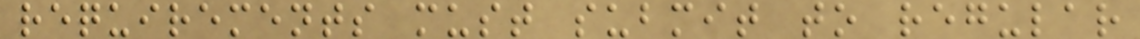requirements must submit to regular
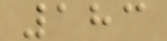183
